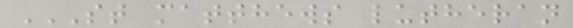ST MATTHEWS LUTHERAN
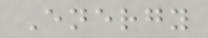Energy
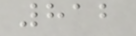812
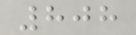808
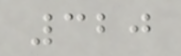320
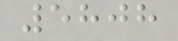5808
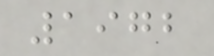1972
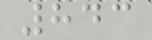843
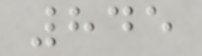845
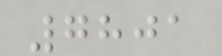7801
